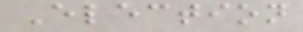Election
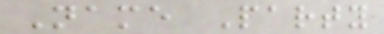Name Party
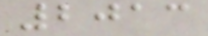2013
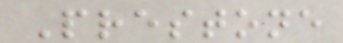Prestone
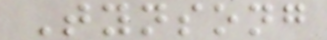Tynsong
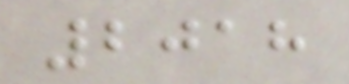2018
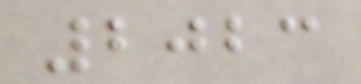2023
